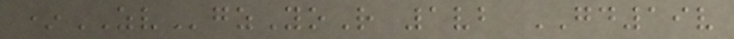*ZVgzYoR 1vb GD19v
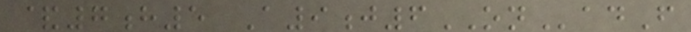&7h5 A9j6ONadF
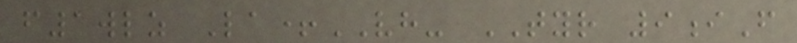f1wlz La+VH- TYR 9iF
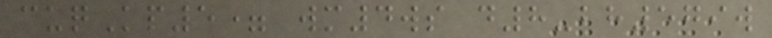cuqKp5= wm4ws d8-bh579w
